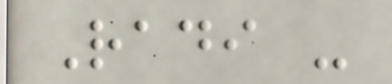Radi -
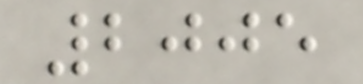2005
